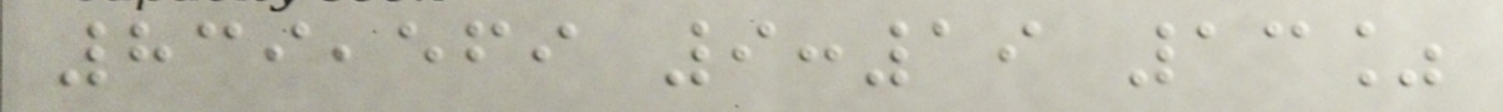839,569 9:19 13%
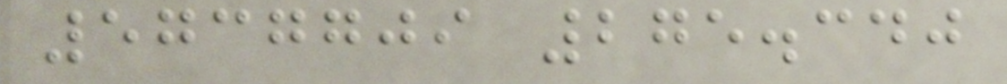5737709 275.340
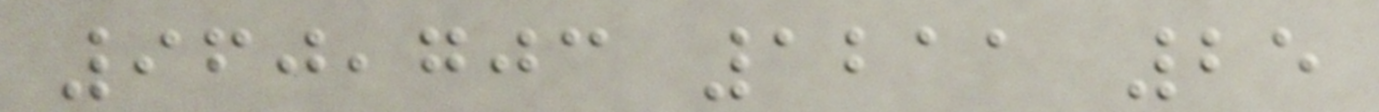960,703 1211 25
